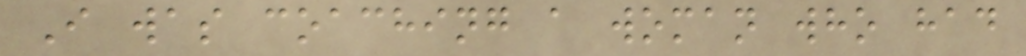I was coaching a woman who had
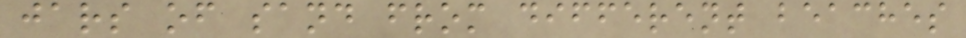jars of sand from different beaches
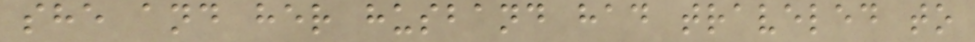she and her husband had traveled to
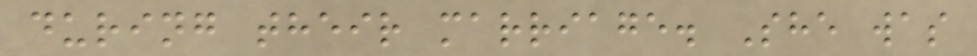during their marriage. She was
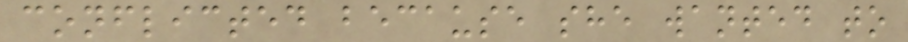conflicted because she wanted to
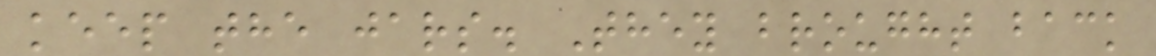keep the jars. They brought back
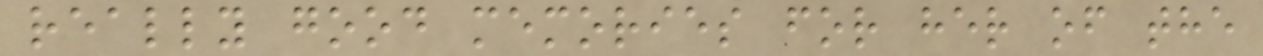really good memories for her of the
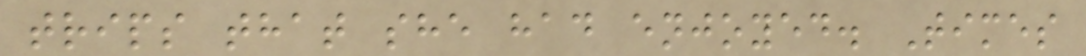trips that she had enjoyed. Times
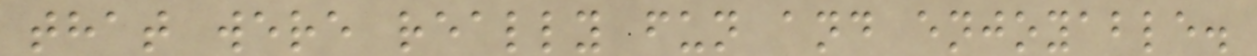that were really fun and enjoyable.
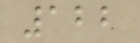122
